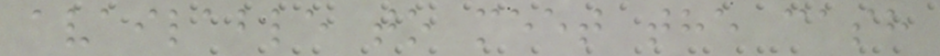available to meet the cash
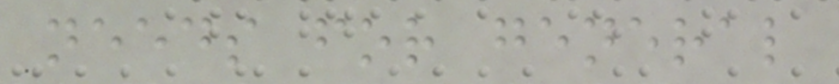needs for general
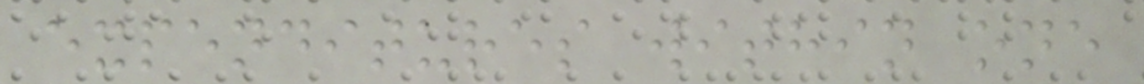expenditures within one
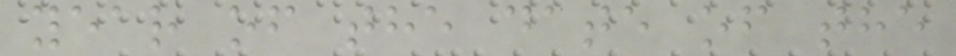year of the date of the
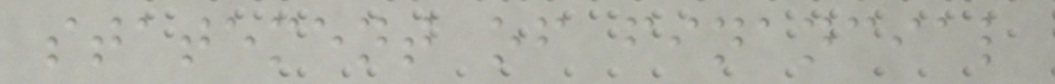statement of financial
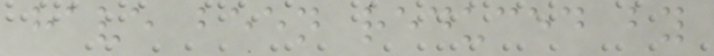have been reduced by
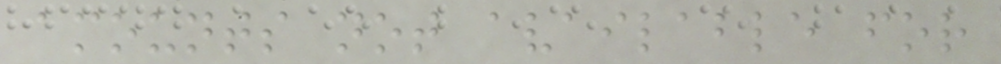amounts not available for
